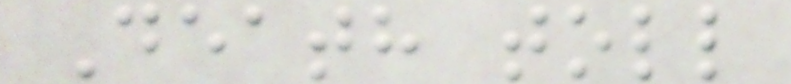Death toll
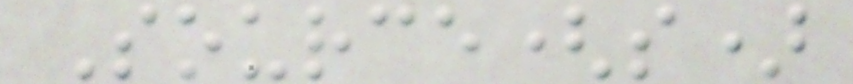Source(s)
